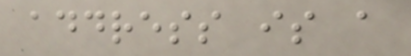address is a
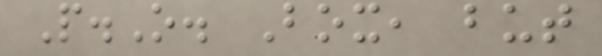P.O. Box, but
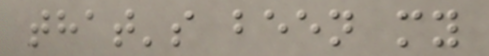that's been my
